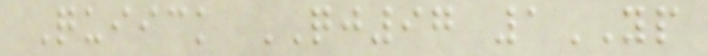Quiick QJ97 1YP
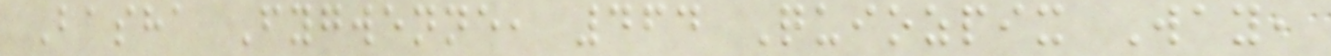Basha Fygwenne, 464 Quiozpix Way,
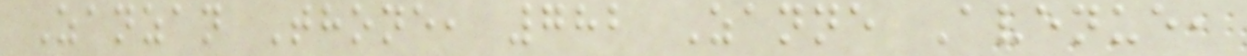Zanzan Thone, 782 Zanne Avenue,
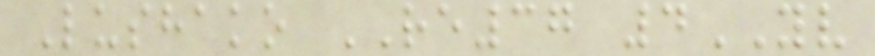Lushako RE37 4YV
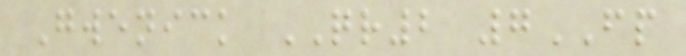Gwenick QR2 7FP
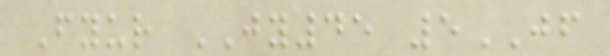Fyur JY45 5JF
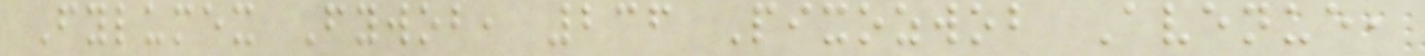Fylumex Fywob, 236 Pixozwob Avenue,
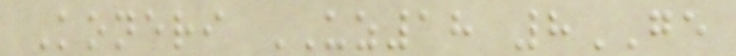Koneri UZ18 8GE
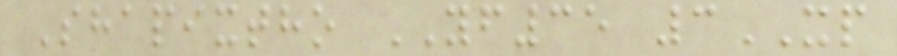Shapixtho YF35 3XP
